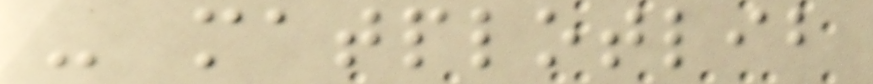- matplotlib
